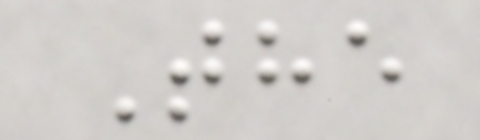The
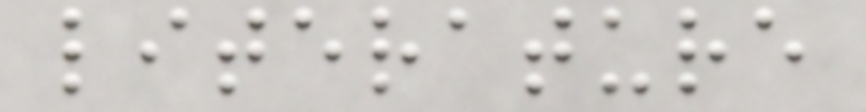literature
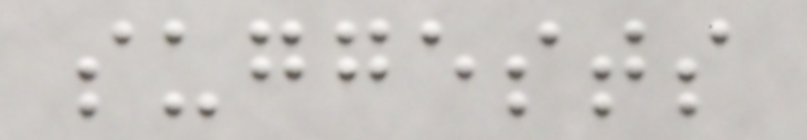suggests
